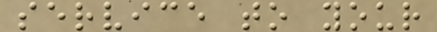service to your
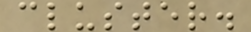cluster.
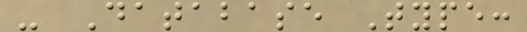- Database Type:
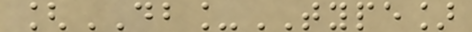[DB_TYPE]
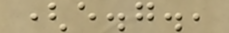(e.g.,
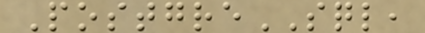PostgreSQL,
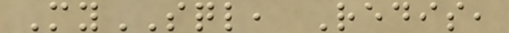MySQL, Redis,
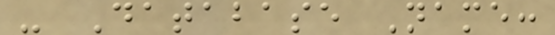- Database Name:
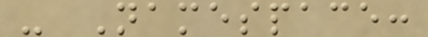- Namespace:
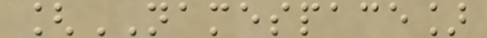[NAMESPACE]
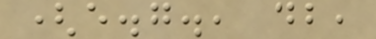(e.g., db,
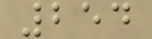254
